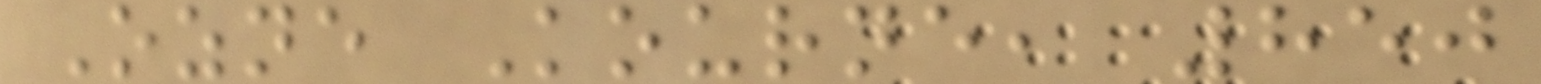Ozne Kourne, 850
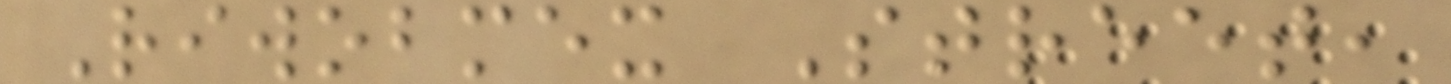Riwobmex Street,
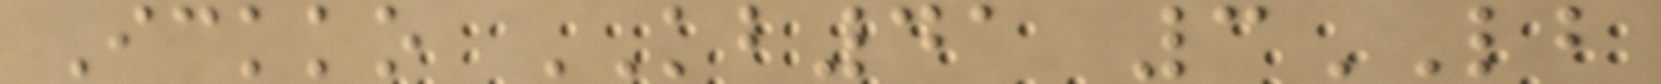Ickko KB41 3LB
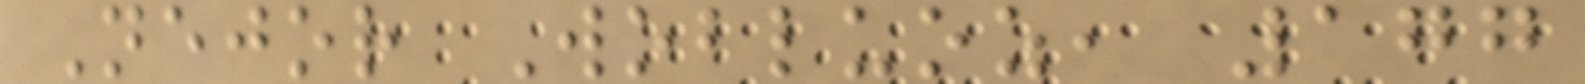Nejor Wobluoz, 177
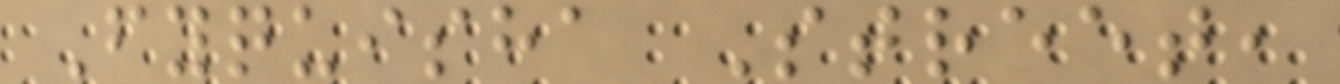Fyquisha Street,
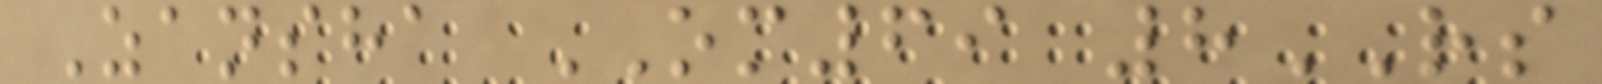Zansha OM69 8RS
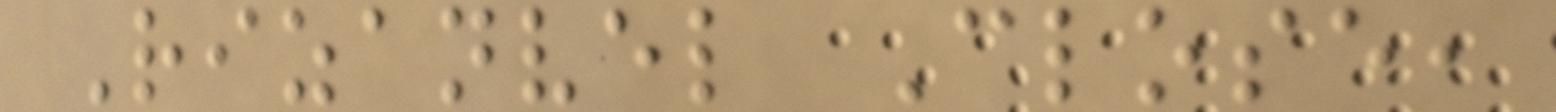Rizanvel Close,
